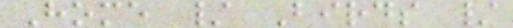Home / Birds /
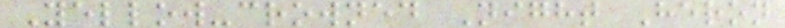Yellow-crowned Night Heron
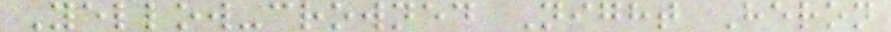Yellow-crowned Night Heron
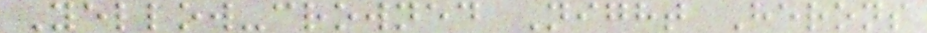Yellow-crowned Night Herons
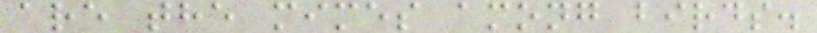are the mimes among birds.
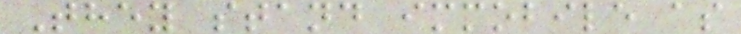They stand immobile as
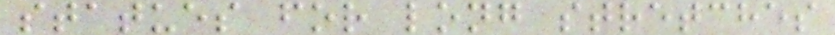statues for long stretches
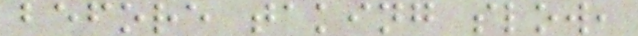before taking slow,
